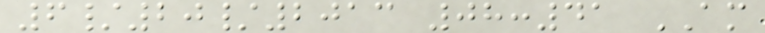6/20/2013 08:41 AM
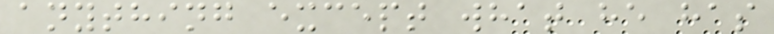anything except what he has
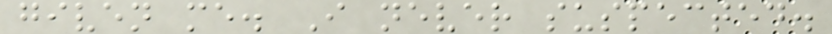given me. I never suspected.
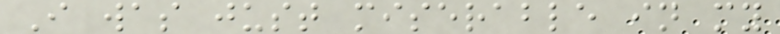I was just miserable in my
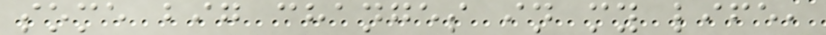some big changes in my life,
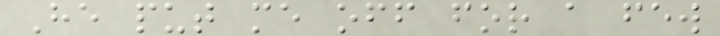He put me off for a few
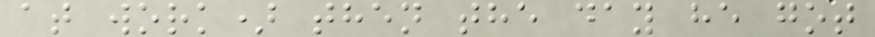at work) then the day he got
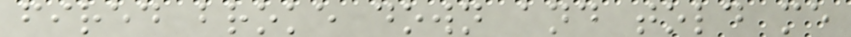fired broke down and told me
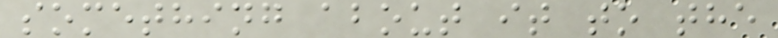something about it to the
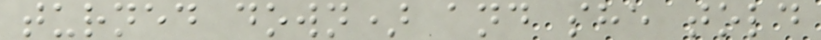turned down) and she told
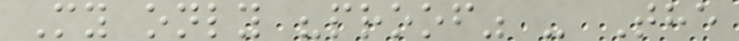My only "proof" - The
